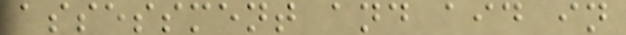assessment and aid in
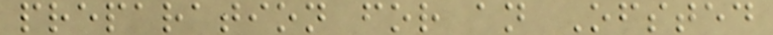preparation for an Ofsted
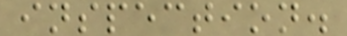inspection.
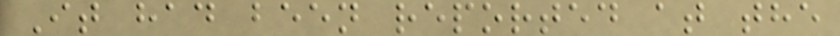It had been reported at the
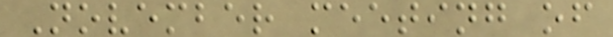November meeting of
